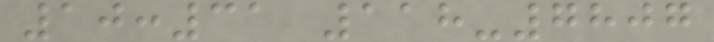10:31 118-7807
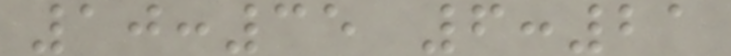10:35 6:21
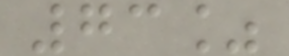73%
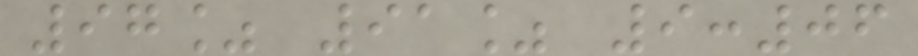97% 91% 9:06
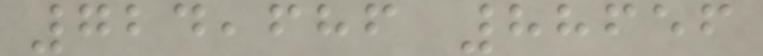724,686 88656
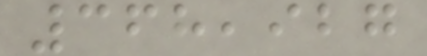368,927
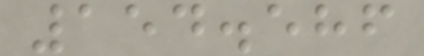154.586
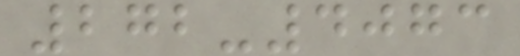272-4073
